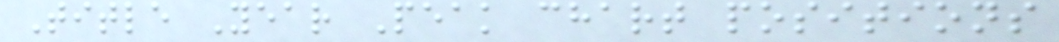Title Year Peak chart positions
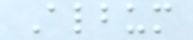Album
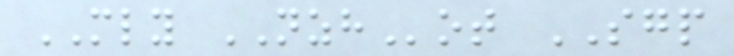MLY NZHot SGP
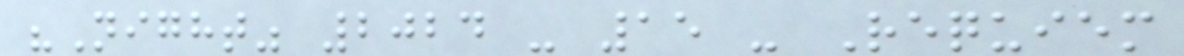"Night" 2024 - 15 - Requiem
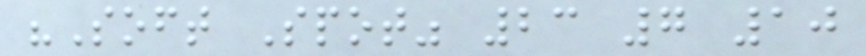"Soft Spot" 23 7 10
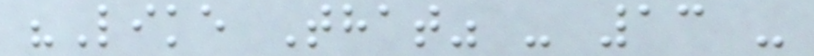"Like That" - 13 -
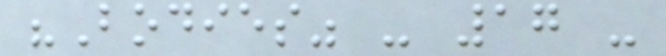"Bodies" - 17 -
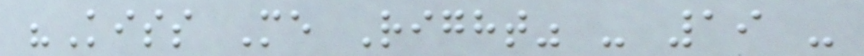"Kiss Me Right" - 19 -
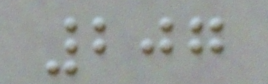207
